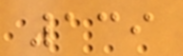139
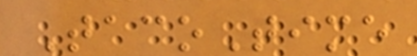TacoTime
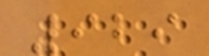929
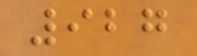927
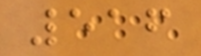516
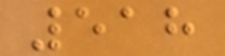518
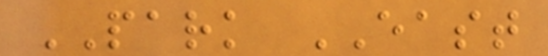PARK EAST
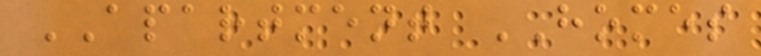APARTMENT HOMES
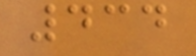434
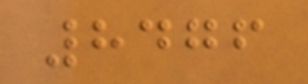8476
